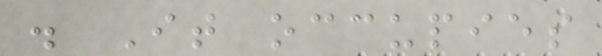. It occupies
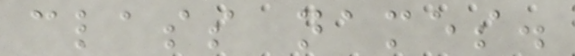class names.
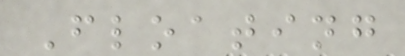Floating
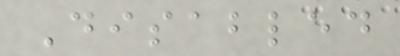Disabled
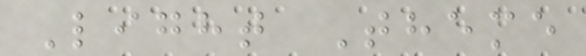Light Theme
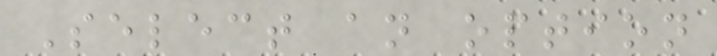Select an option
